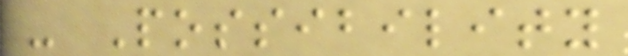- Possibility
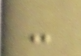-
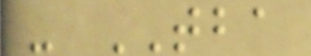- TBA
